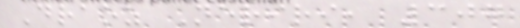Draoz Neriri, 307
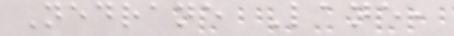Nedrane Lane,
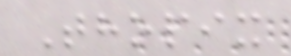Thopix
